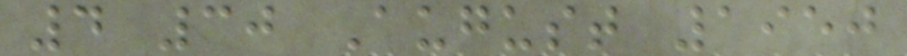4 30 August 1950
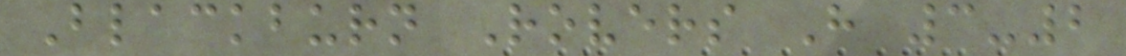Blackburn Rovers H 3-2
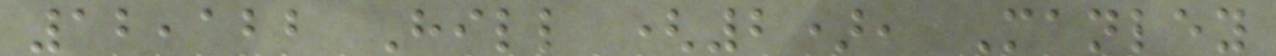12,122 Hill (2), Manley
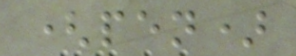(pen)
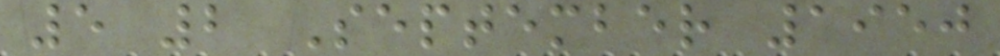5 2 September 1950
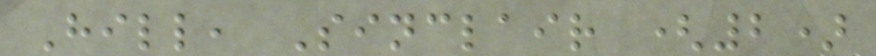Hill, Sinclair (2)
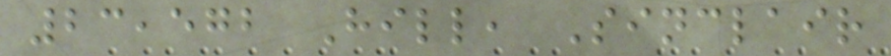23,572 Hill, Sinclair
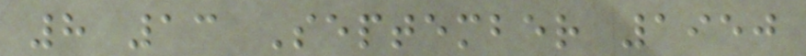8 13 September 1950
